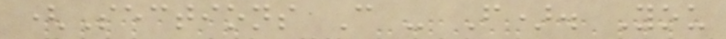(Sections C - F). You
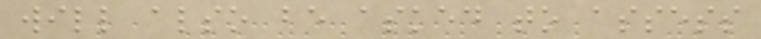will also be asked to assess
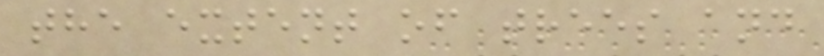the extent of trees and
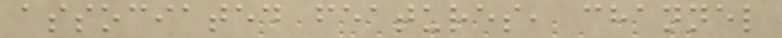associated features, channel
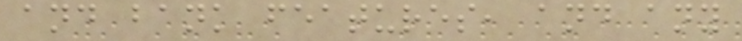and bank features, and any
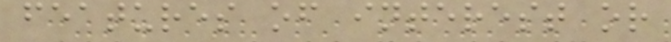features of interest or
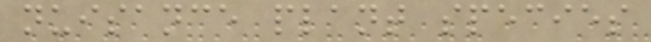nuisance plant species
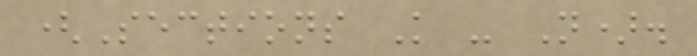(Sections K - N).
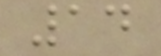14
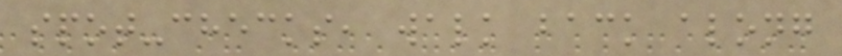spot-checks, walk back along
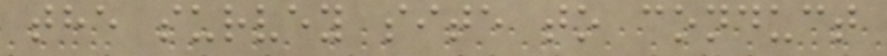the survey site to conduct
